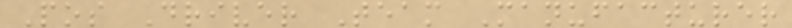Pos Driver Team Manufacturer
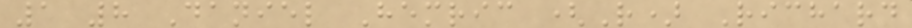1 8 Daniel Hemric (R) Richard
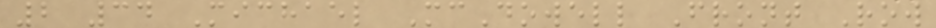2 34 Michael McDowell Front Row
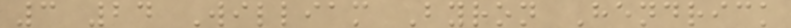3 24 William Byron Hendrick
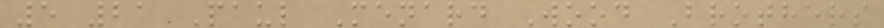5 21 Paul Menard Wood Brothers
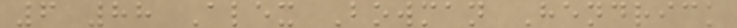6 88 Alex Bowman Hendrick
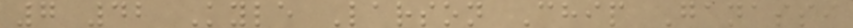7 42 Kyle Larson Chip Ganassi
